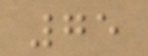75
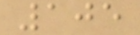105
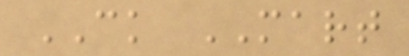CK MART
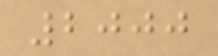2000
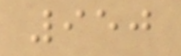950
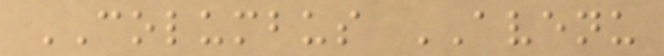COLUMBUS AVENU
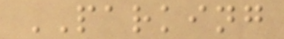PARKING
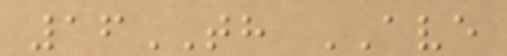16TH AVE
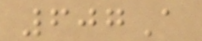607A
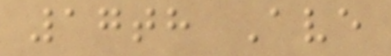17th Ave
